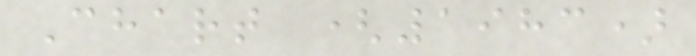Chart (1983)
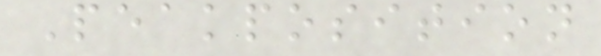Peakposition
